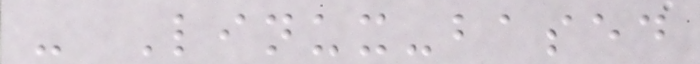- Linux-based
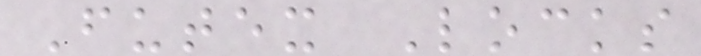Futex Locks
